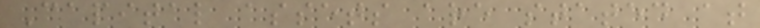Capital assets are stated at
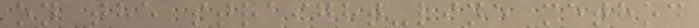on the straight-line method
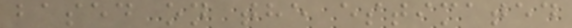based on the estimated
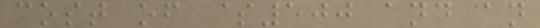cost of $500 and an
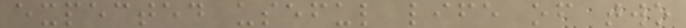expected useful life of two
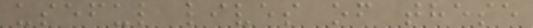useful lives of these
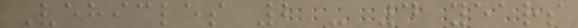Vehicles 2 - 4 years
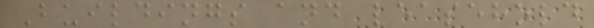Buildings and leasehold
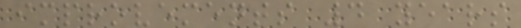improvements 4 years
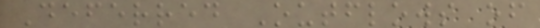Deferred Outflows of
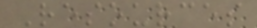Resources
